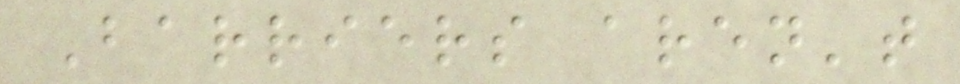Barriers aren't
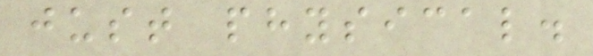just physical.
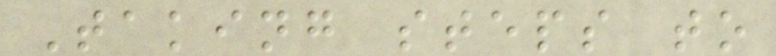Taking steps to
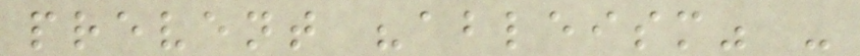prevent "ableism" -
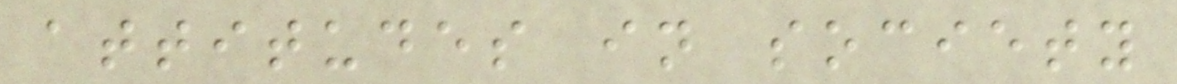attitudes in society
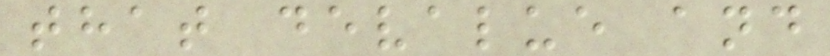that devalue and
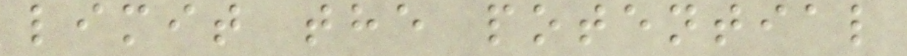limit the potential
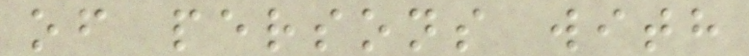of persons with
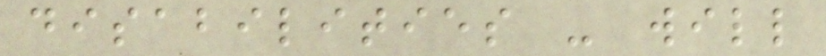disabilities - will
